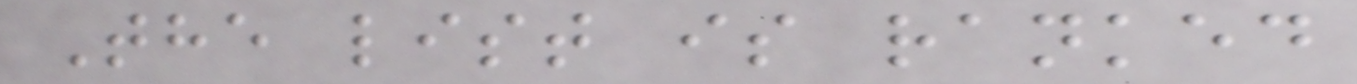The list is ranked
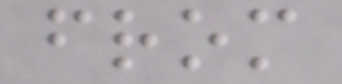from
